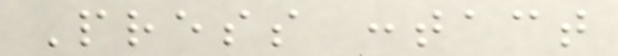Press contact
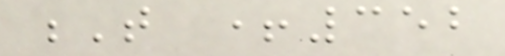T +352
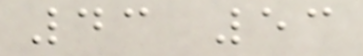43 53
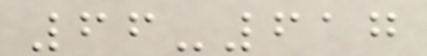66-617
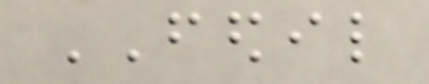FEDIL
